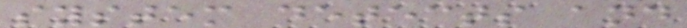system detects and
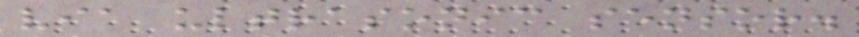via ultrasonic sensor.
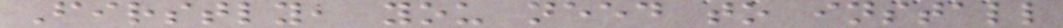Firstly, you need to install
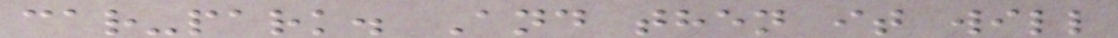car-park. And then it will
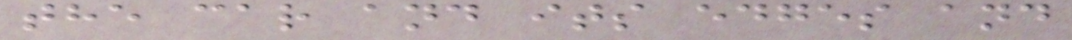the car and its edges and
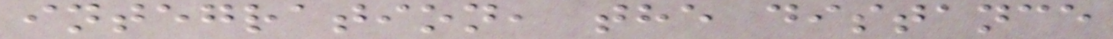integration, the distance
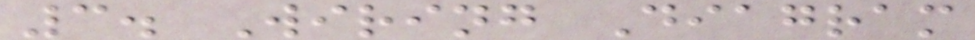3. Wiring Diagram
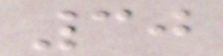30
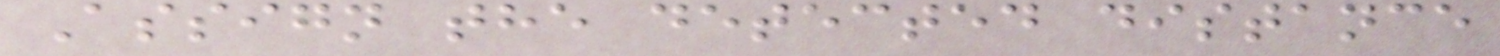Assign the detected distance
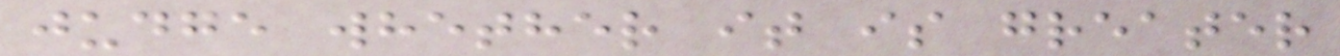judge whether it is greater
